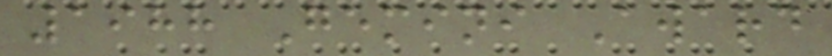1988 Gemini Award
